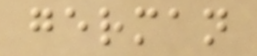german
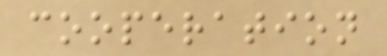cooperation
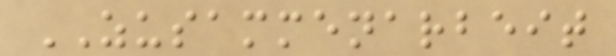ZUSAMMENARBEIT
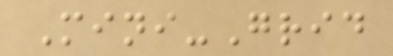Mini-Grid
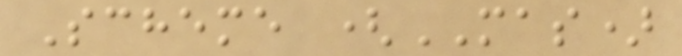Scheme (MAS)
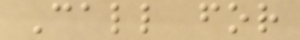Call for
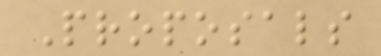Proposals
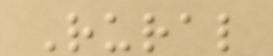Rural
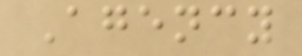Agency
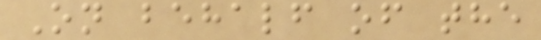On behalf of the
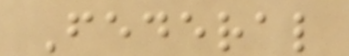Federal
